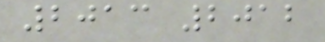2013 2012
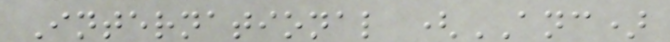International (ANC)
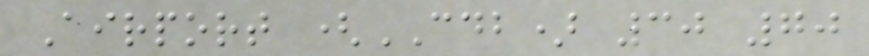Airport (CDB) 30 70
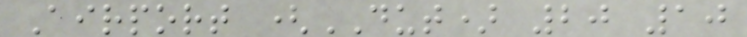Airport (DUT) 20 10
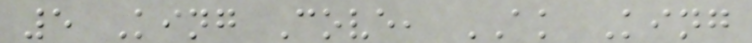5 King Cove, AK King
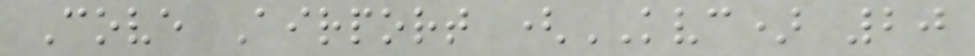Cove Airport (KVC) 20
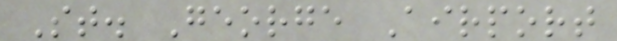St. George Airport
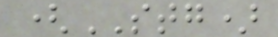(STG)
